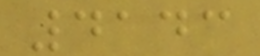4143
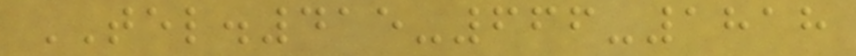TEL.415-666-1818
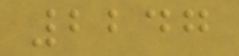2247
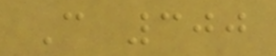C 300
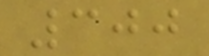300
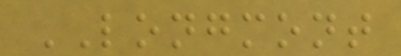LONGMONT
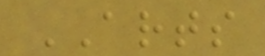ARTS
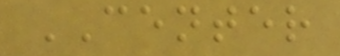CENTER
